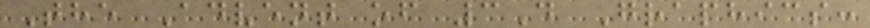The Advent of 3D Graphics:
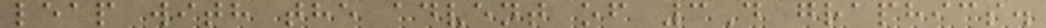leap with the advent of 3D graphics.
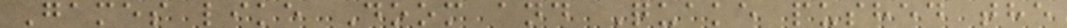Games like Doom and Quake pushed the
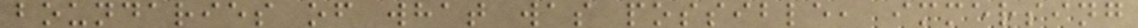boundaries of what was possible, immersing
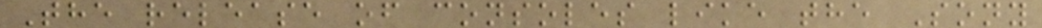The release of consoles like the Sony
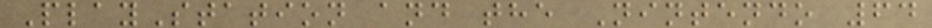PlayStation and the Nintendo 64
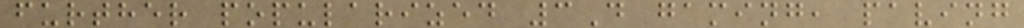further popularized 3D gaming, paving
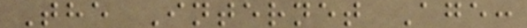The Internet Age:
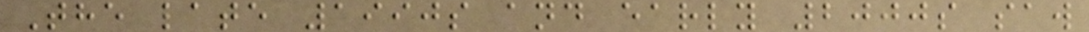The late 1990s and early 2000s saw
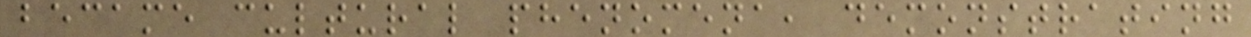became cultural phenomena, demonstrating
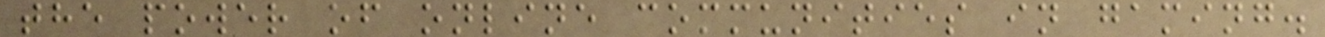the power of online communities in gaming.
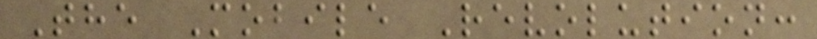The Mobile Revolution:
